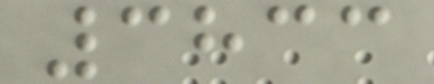3833
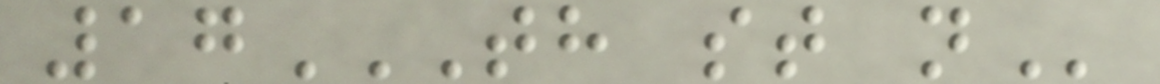17TH ST N
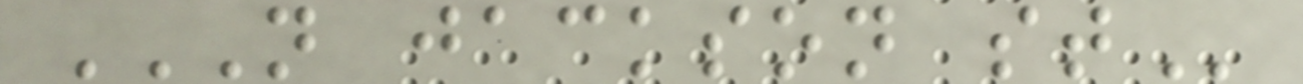N JACKSON ST
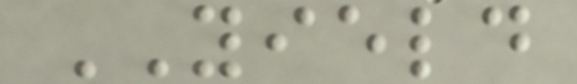YIELD
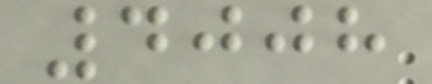4008
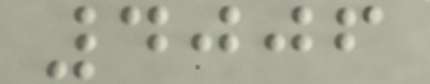4006
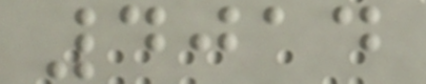4014
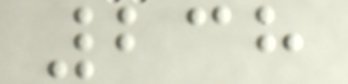238
